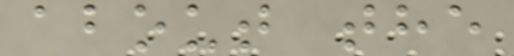about the
